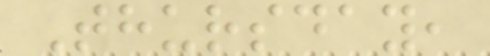Thursday,
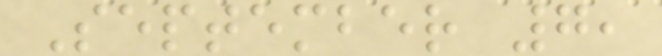September 7,
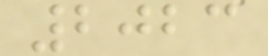2023
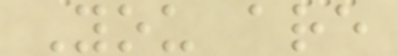You are
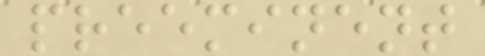preeminent
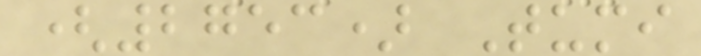(2753) Tumi
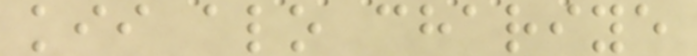kii alo chariye
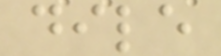dile
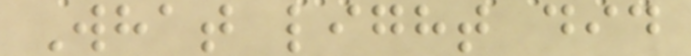What light did
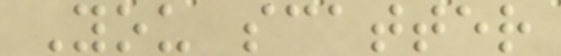You scatter
